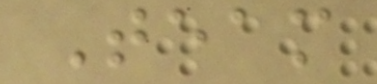Team
